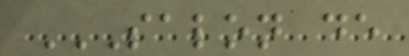SALON DE
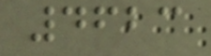4623
